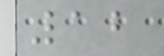12
